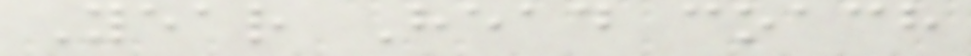Year Head coach
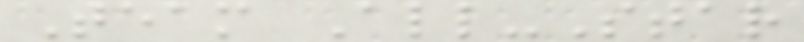Team All-Star
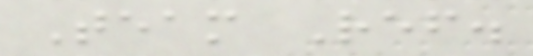Team Ref.
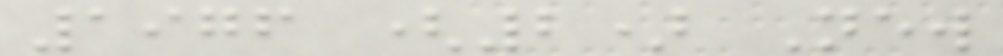1976 (2) New
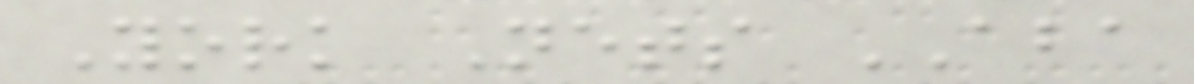York Nets ABA
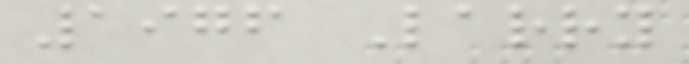1976 Larry
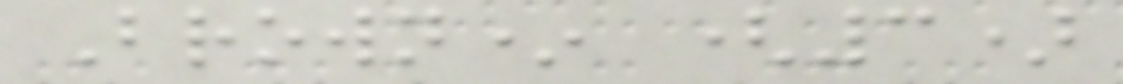Brown* (3)
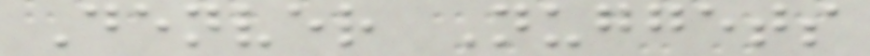Denver Nuggets
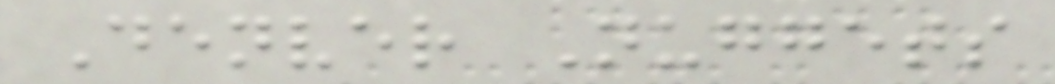Denver Nuggets
